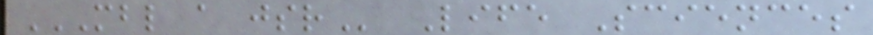MBL A JSR Life Sciences
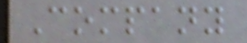Company
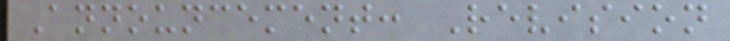Announcement: Revision
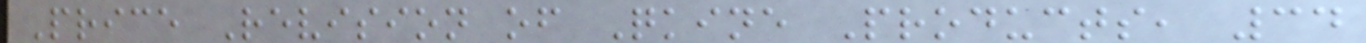Price Revision of Qkine Products, 34
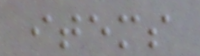items
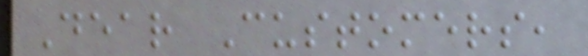Dear Customers,
